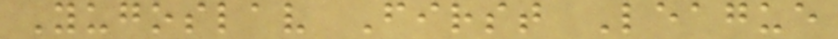Yugoslav First League
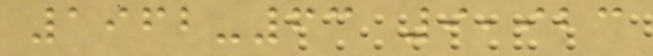1962-63 9,923
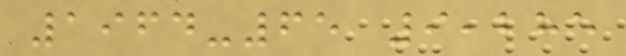1964-65 9,285
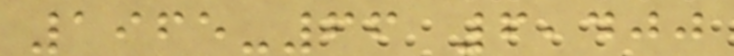1965-66 6,400
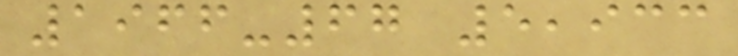1966-67 5,933
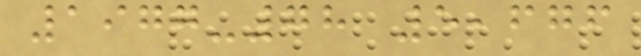1977-78 5,676
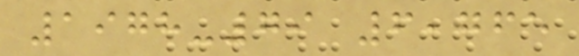1978-79 6,765
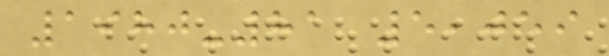1980-81 5,059
